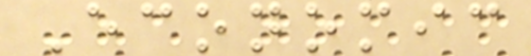Economic
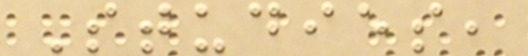Studies,
